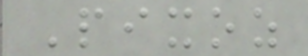Pixoz
